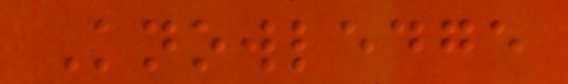Knowledge
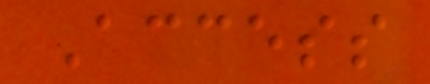Access
